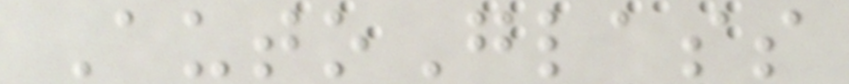AutoGlass
